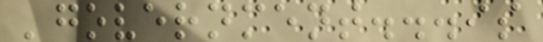'government...is
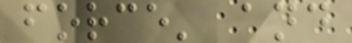force' and
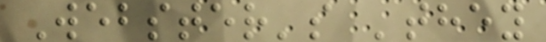Webster's 'they
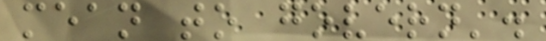mean to govern'.
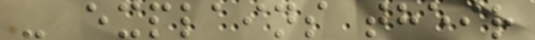- explains their
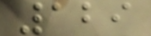129
